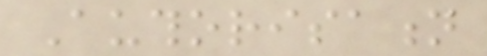Authorisation
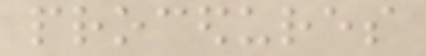procedures
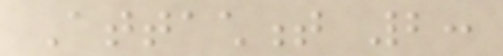Attachment 2:
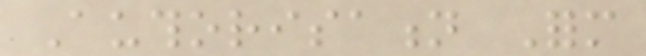Authorisation Form
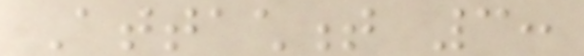Attachment 3:
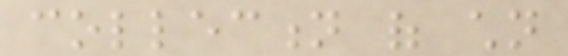collection of children
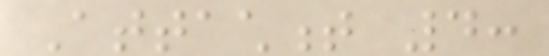Attachment 4:
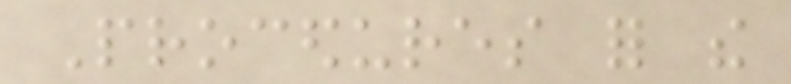Procedures for the
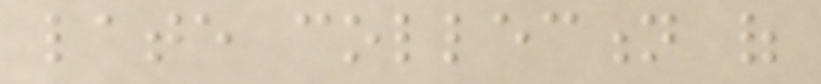late collection of
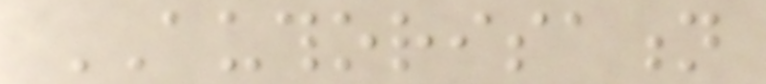AUTHORISATION
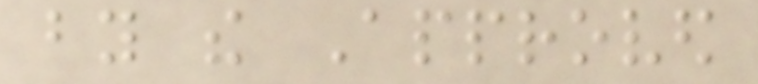by the Approved
